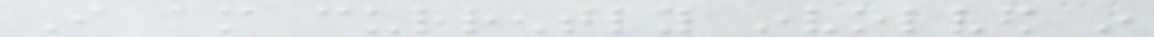I am currently involved in
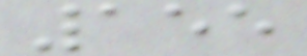155
